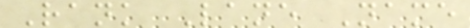Rank Lane Name
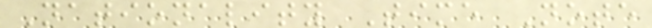Nationality Time Note
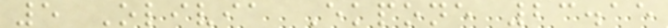5 Olivia Ekpone 23.15
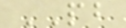PB
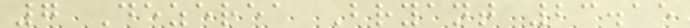7 Dezerea Bryant 23.15
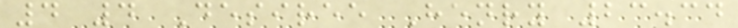4 4 Desiree Henry 23.34
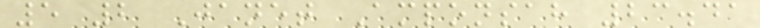5 2 Janet Amponsah 23.41
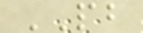PB
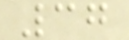37
